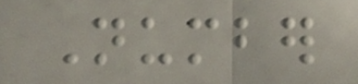Number
